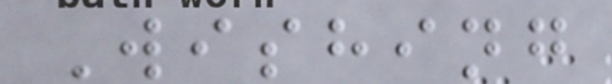Wishing
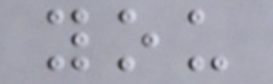you
